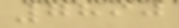7890
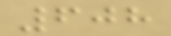608
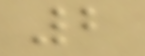2
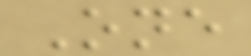One
